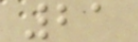21
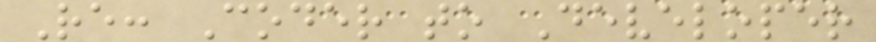Re: Coder to Developer
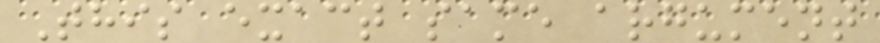This exact same argument
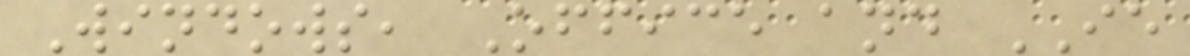Windows, Office and IE
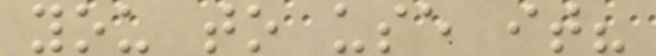you to use it?
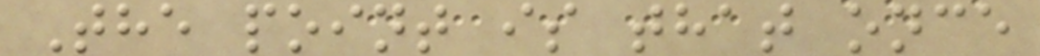The point is that once
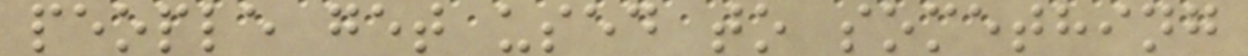people get used to something
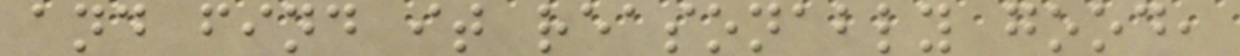and find it reasonably good,
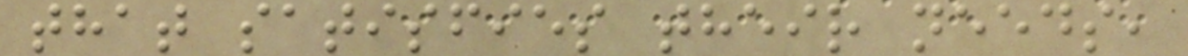that satisfies their needs,
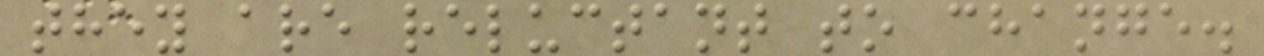they are reluctant to change.
